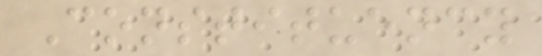Constituency
